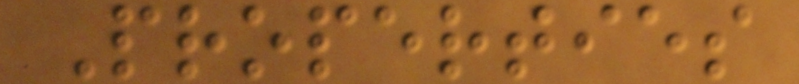Properties
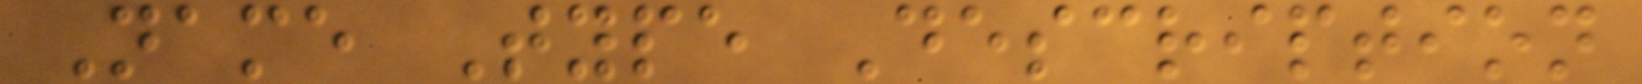Name Type Description
